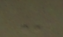-
